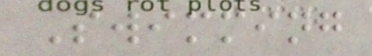Swimming
